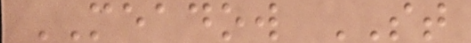MEADOW ST
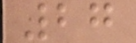27
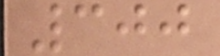300
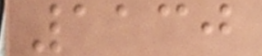1130
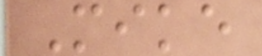Mike
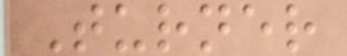Turner
